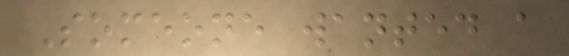Someone wanted a
